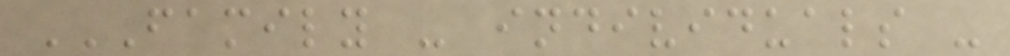FAMILY - INDIVIDUALS -
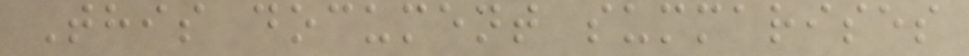This document summarises
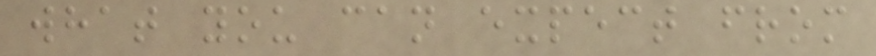what you can expect from
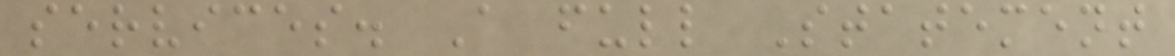services. A full Statement
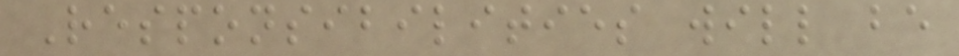Responsibilities will be
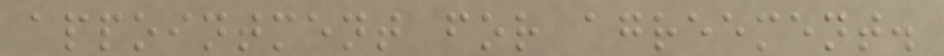appointment for agreement.
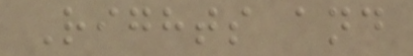Rights and
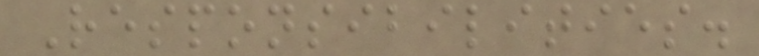Responsibilities.
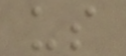us
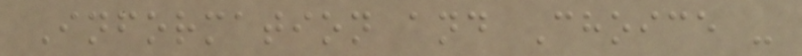Information and Choice -
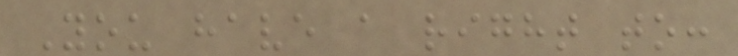You have a right to:
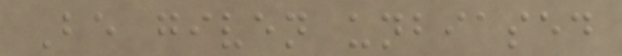Be given unbiased
